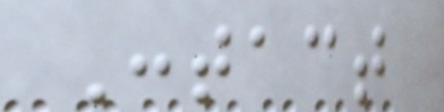Contact
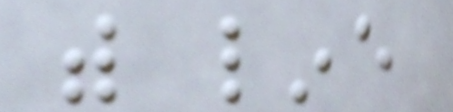with line
